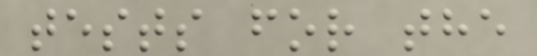tests for the
